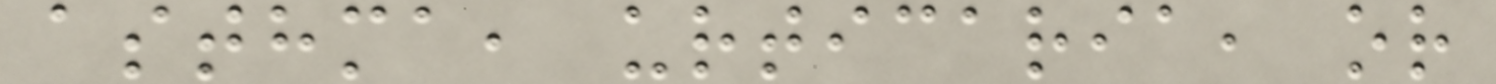asthma, urticaria, or
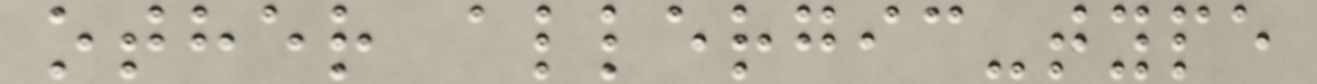other allergic-type
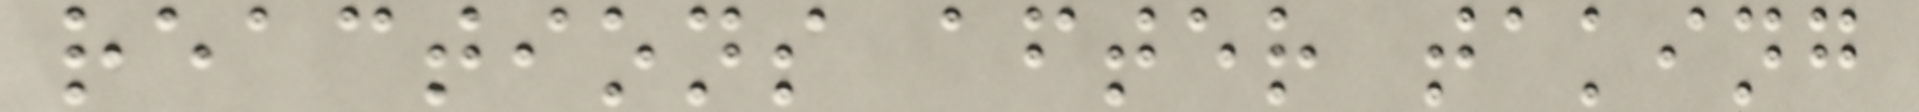reactions after taking
